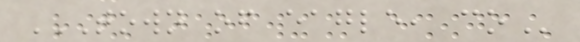TOWN OF EAGLE, CO
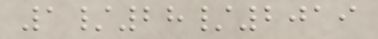1/28/2019
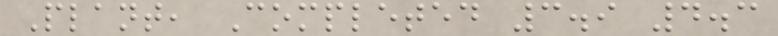Plant, Completed 3.9 4.3
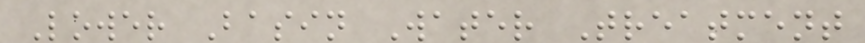Lower Basin Water Treatment
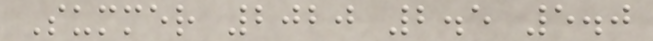Summer 2020 2.5 5.0
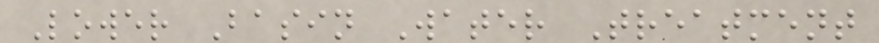Lower Basin Water Treatment
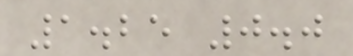1.25 0.0
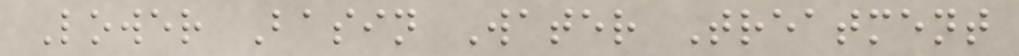Lower Basin Water Treatment
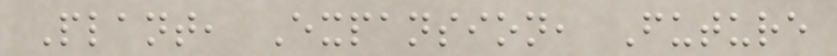Plant, Expansion, Future
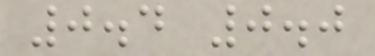0.4 0.0
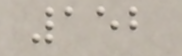152
